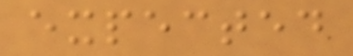expected
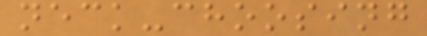neck-choosing
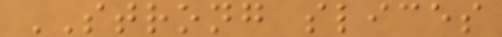STRONG slices
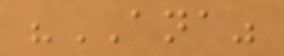"ANA"
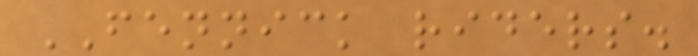FENNICK riders.
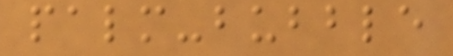palm-bubble
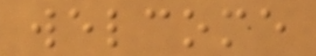welcome
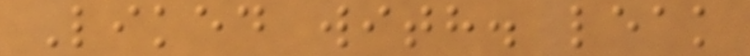Liked with. leak
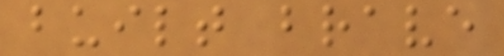built brave
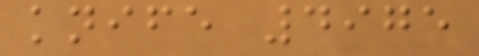knife 4975
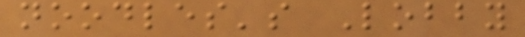noodles's Lobby
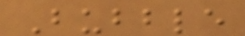Bubble
